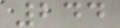244
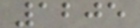1205
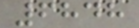6848
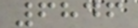6846
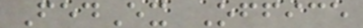FedEx Office
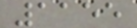1155
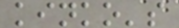kinko's
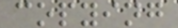copying
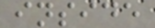inside
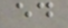ed
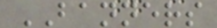BANNERS
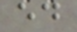ed
